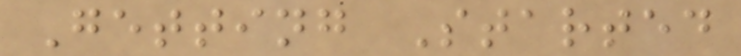Getting Started
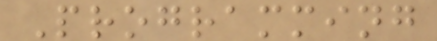Programming
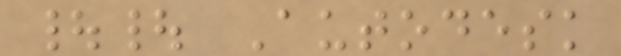|| Autodesk
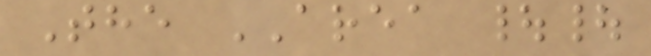The AREA ||
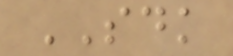SDK
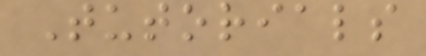Tutorials
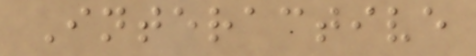Interactive
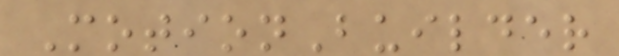MotionBuilder
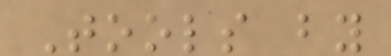Tools by
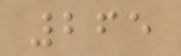265
